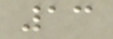13
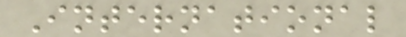International
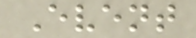Event
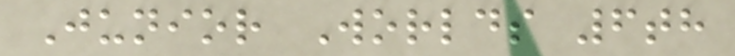Junior Worlds 6th
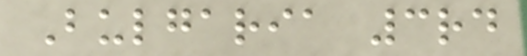Bulgaria 3rd
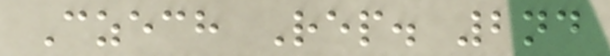Czech Rep. 2nd
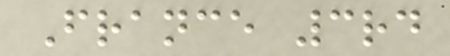France 3rd
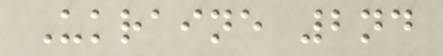Ukraine 2nd
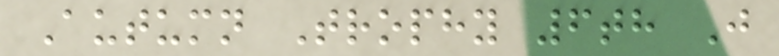Autumn Trophy 6th J
